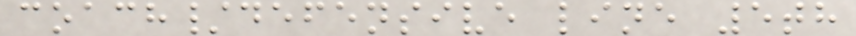coach/defensive line 5th
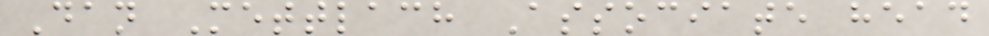Dan Mettlach Associate head
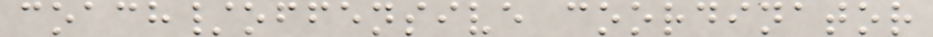coach/offensive coordinator
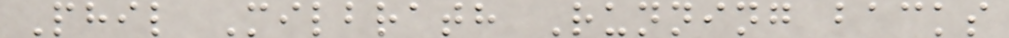Phil Milbrath Running backs
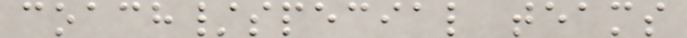coach/special teams
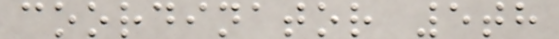coordinator 5th
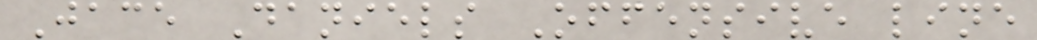Jace Daniels Offensive line
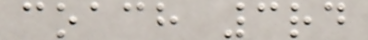coach 3rd
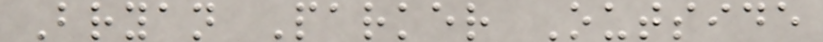Bryan Parker Outside
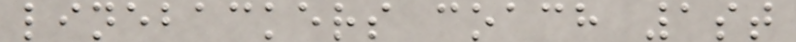linebackers coach 1st
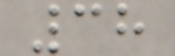38
